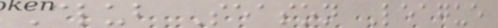Club Season League
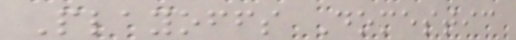Playoffs Domestic
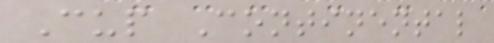Cup Continental
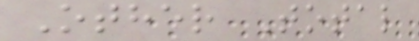Other Total
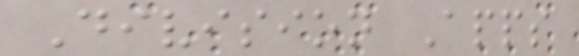Division Apps
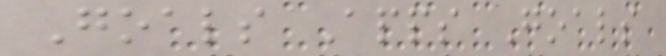Goals Apps Goals
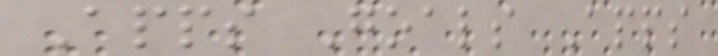Apps Goals Apps
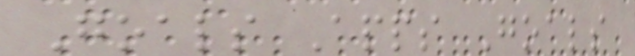Goals Apps Goals
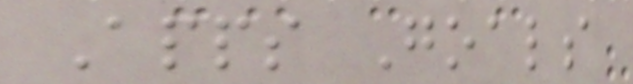Apps Goals
